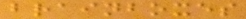brainboxes
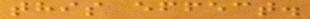this effect.
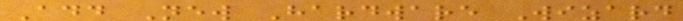Add New Hardware Wizard
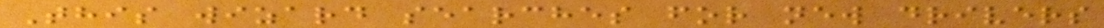This wizard searches for new drivers
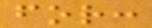for:
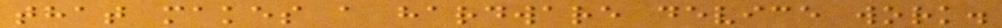that makes a hardware device work.
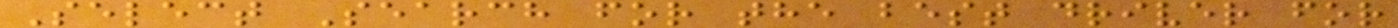Select Search for the best driver for
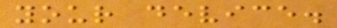your device.
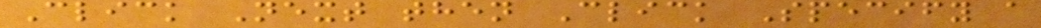Click Next then Click Specify a
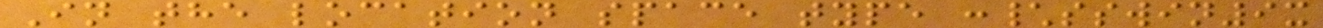In the location space type :\sswin9x
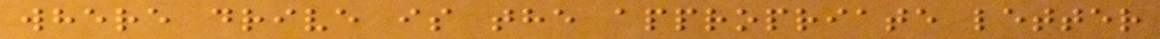where drive is the appropriate letter
